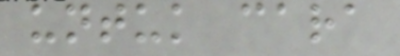untuk cara
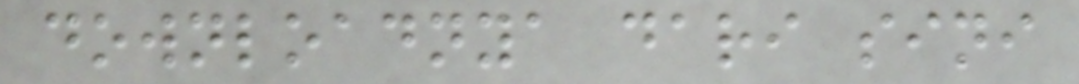downloadnya dari sini
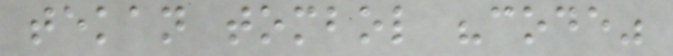tekan tombol "code"
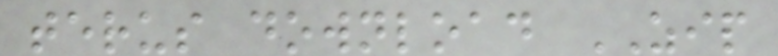terus download ZIP
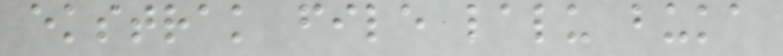ekstrak file lalu buka
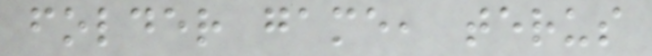folder game, terus
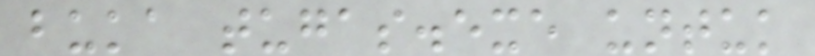buka tugas.exe untuk
